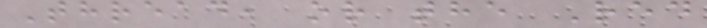Thread, or the Red
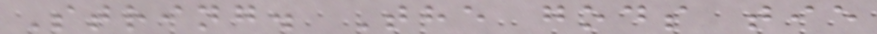String. The gods tie
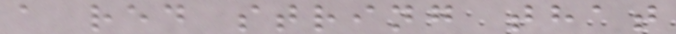a red string that
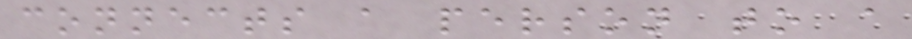connects a person to a
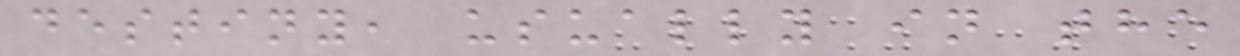destiny, usually in the
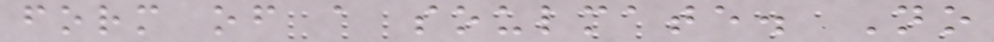form of a soulmate. No
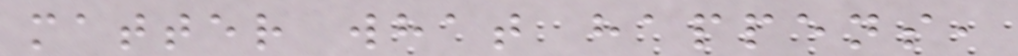matter what happens,
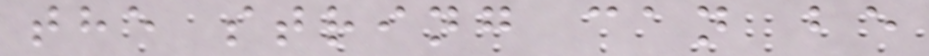the string can be
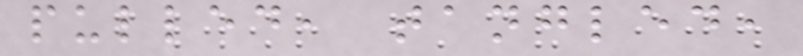pulled, tangled,
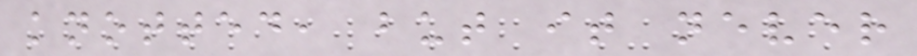knotted, but it never
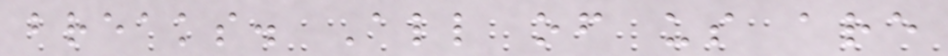breaks. All of us are
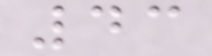43
